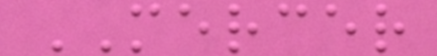MERCER
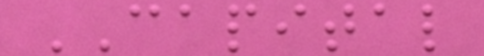CAPITAL
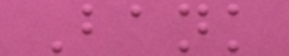Bank
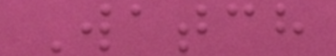Watch
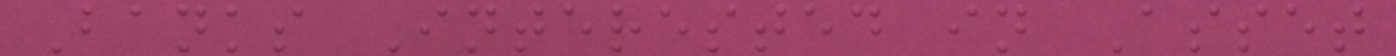Banks Interested in Asset
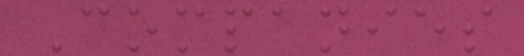Companies
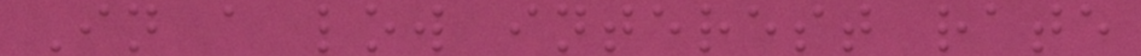In a low interest rate
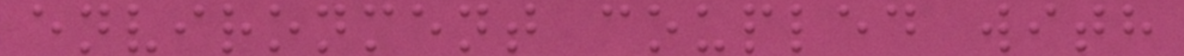environment coupled with
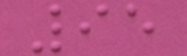95
